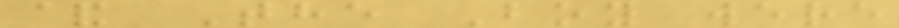& The Boy were
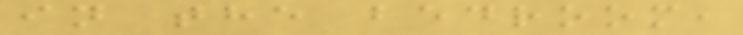in the bedroom,
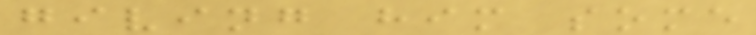giving him some
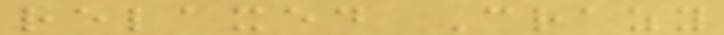relaxed Crazy
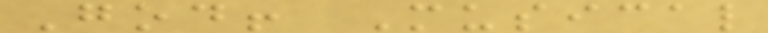God! Musical
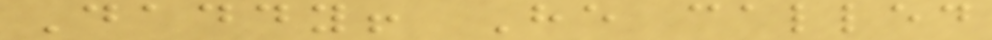Daddy! He called
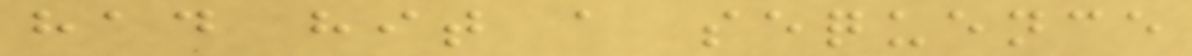had hit a sequence
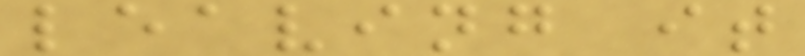leaving it
